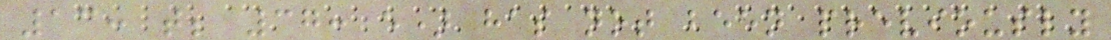13: t; 37: e) has not been previously
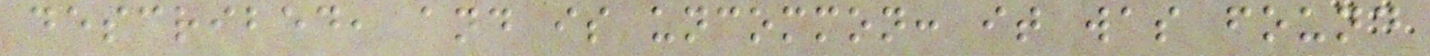described, and is uncommon: it was found
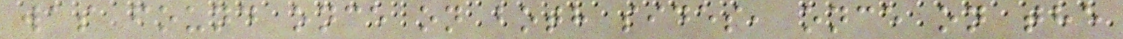was found once on both sides, once on the
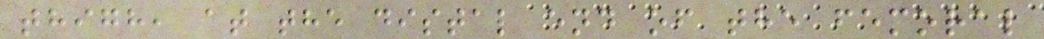thigh, at the distal end of the femoral
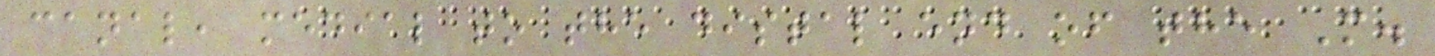canal, medial to the distal end of the M.
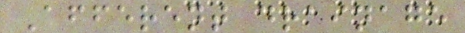Afferent drainage
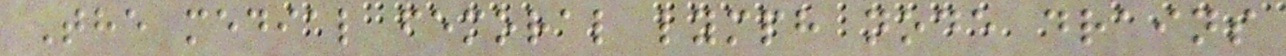The medial femoral lymph node drains
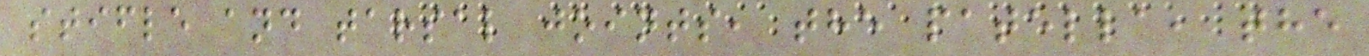stifle and tarsal joints, the patella, the
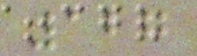127
